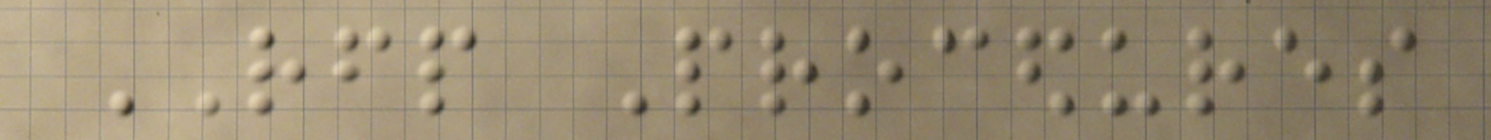RFP Procedures
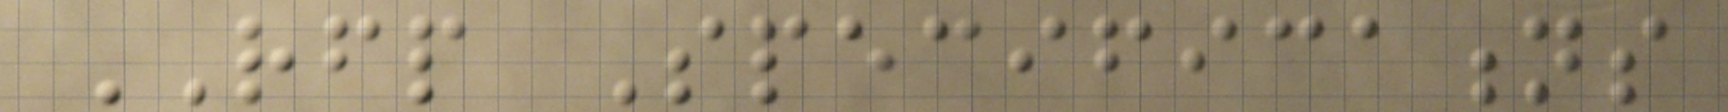RFP Specifications
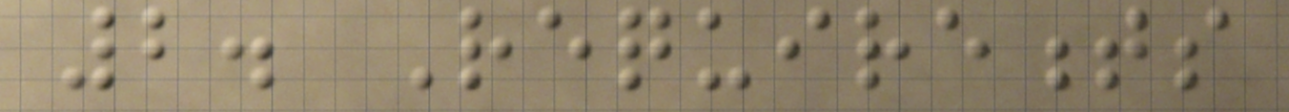2. Requirements
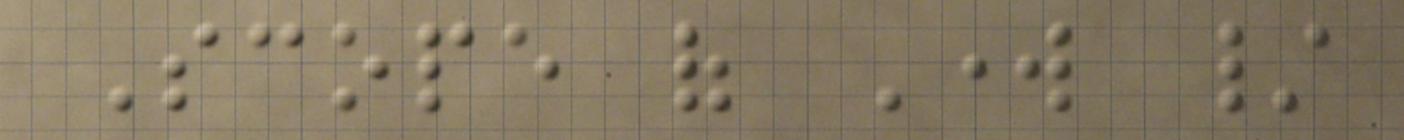Scope of Work /
